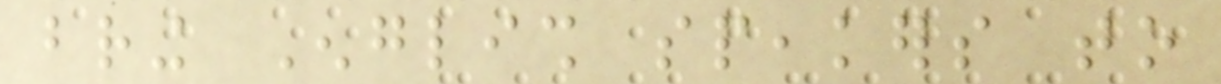bring English speakers to
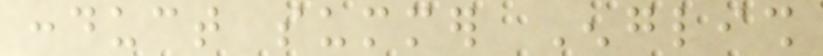conduct summer English
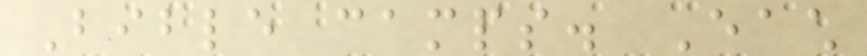Bible camps. Each
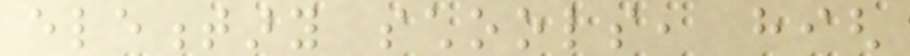elementary schools, high
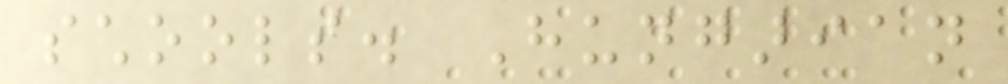schools. Hungarian
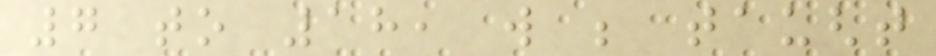7 to 18, will be taught
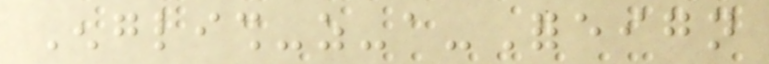English-as-a-Foreign
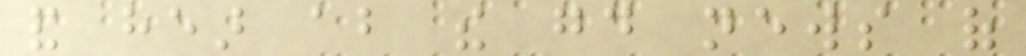and hear about the good news of
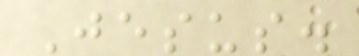Jesus.
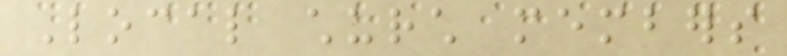Local church members
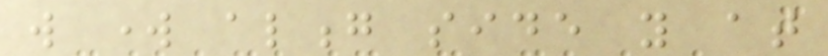will work along side you at
